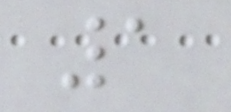1
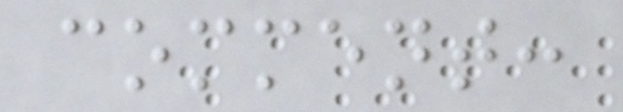comment:
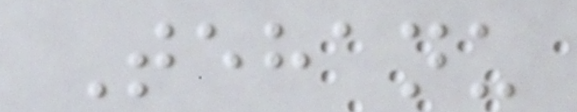Tehanu
